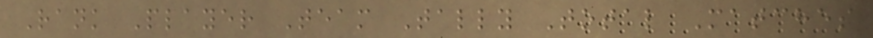Rank Player Team Tally Total Matches
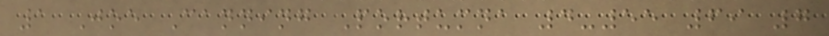1 Joe Canning Portumna 4-55 69 7
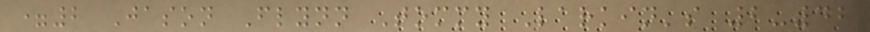=2 Jason Flynn Tommy Larkin's 2-42
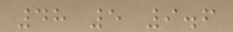48 5 9.6
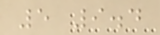5 9.4
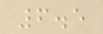6.5
